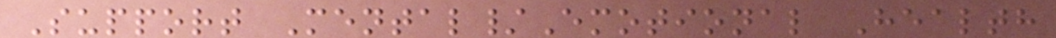Support Mental/Emotional Health
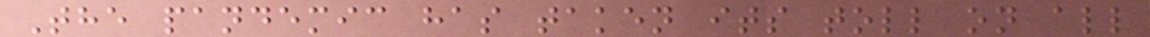The pandemic has taken its toll on all
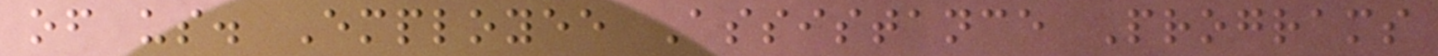of us. Employee Assistance Programs
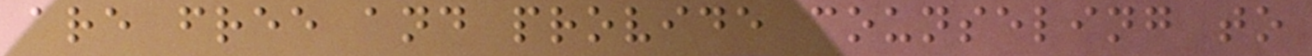are free and provide counseling to
